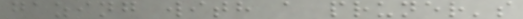gazing with a pruner's
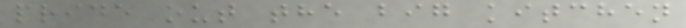pride out the big kitchen
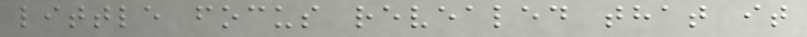little focus revealed that it
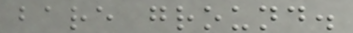bare ground.
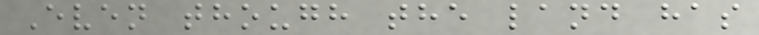Even though the land has
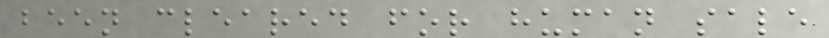been cleared for human sale
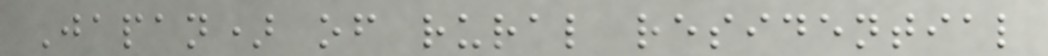Japan) of rural residential
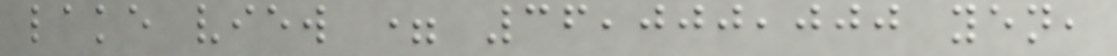lake view = 36,000,000 yen,
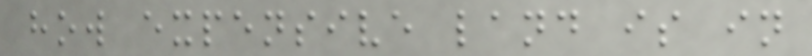how expensive land is in
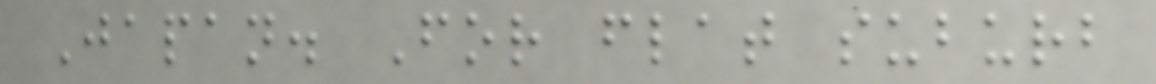Japan. For flat suburb
